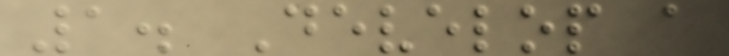1. Develop a
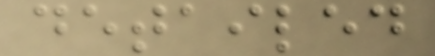detailed
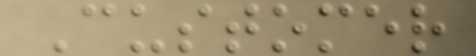Customer
